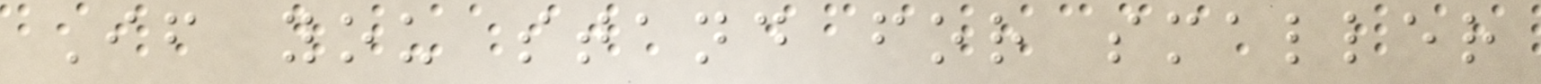If you stand for smaller
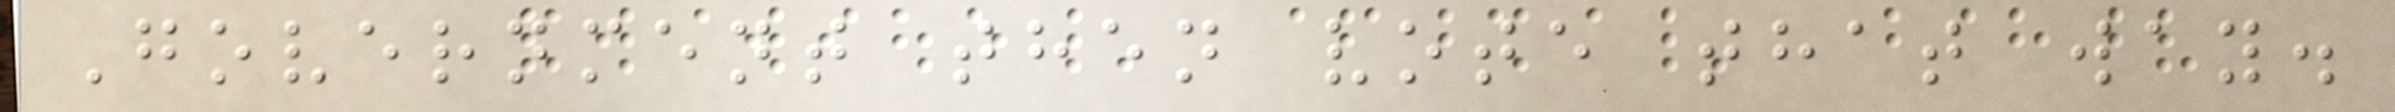Government then vote that way.
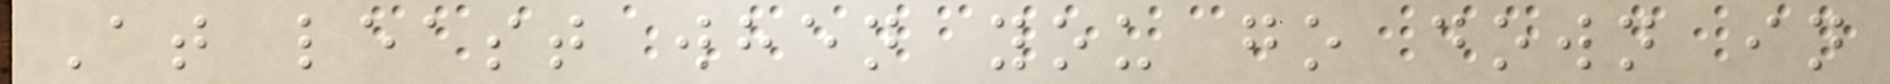At least when you go down in
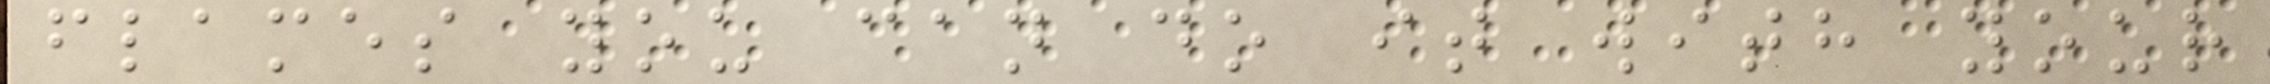flames you can do it with your
